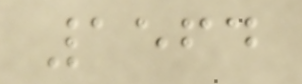1564
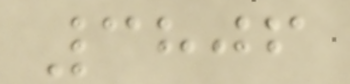3806
